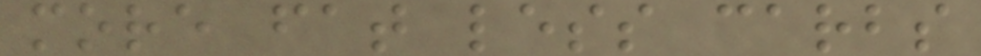more fat less carbs
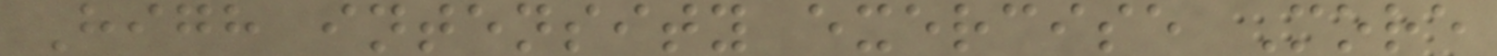High intensity exercise More
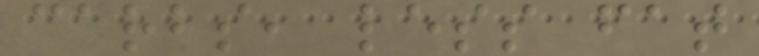carbs, less fat
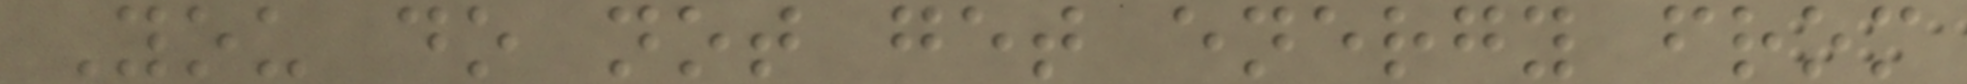You do not get energy from
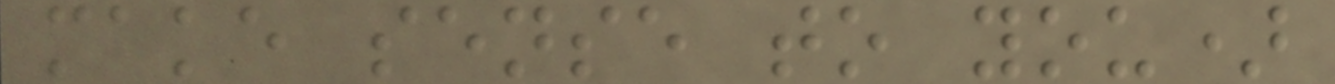make sense to you)
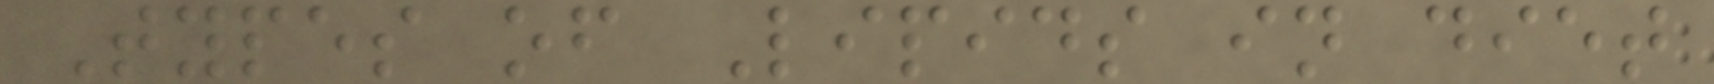Types of Lipids in diet
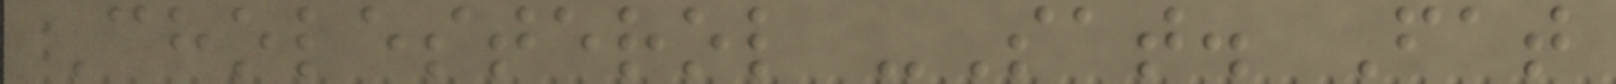Cholesterol -Sat. Fat
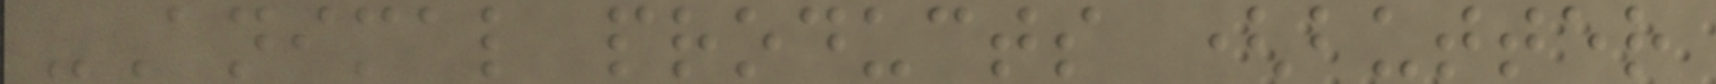-Animal products (butter
